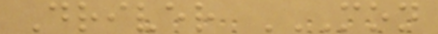Driver MON
